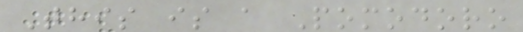This is a Pomodoro
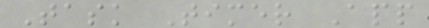Task Timer App
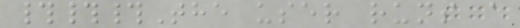###The user runs a
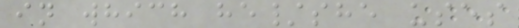in which he/she uses
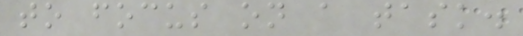to focus on a task.
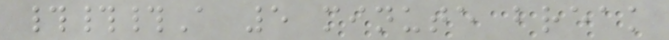###A 5 minute break
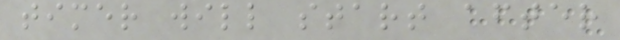timer will start after
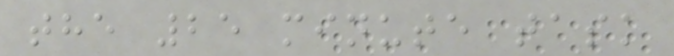the 25 minute task
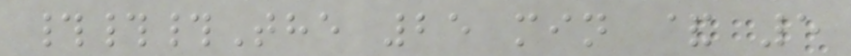###The 25 min & 5
